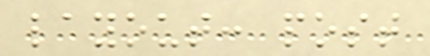layout: post
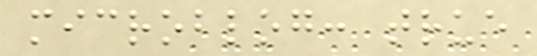microblog: true
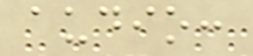audio:
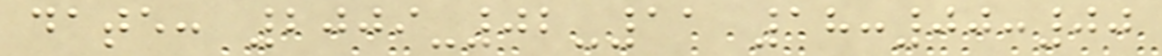date: 2009-02-11 18:00:00
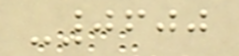-0600
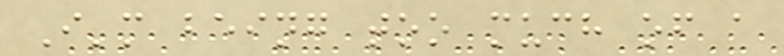I'm being too much of a
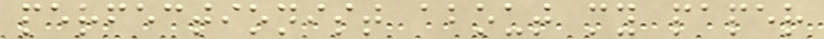perfectionist about my paper
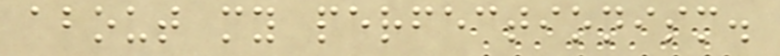about my perfectionism.
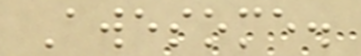Awesome.
